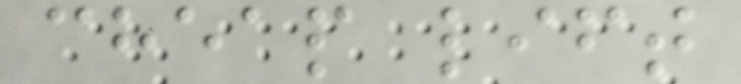cheap lift
